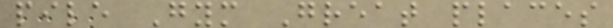pile Gym Great places
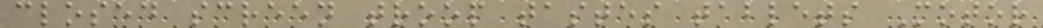closed screen troop tastes tablets Motor
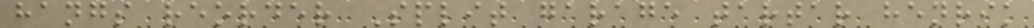hangs reorder Split garage tartar henrik
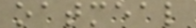oatmeal
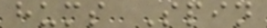hums Spin
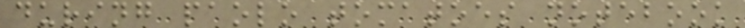during paolo tomatoes notebook
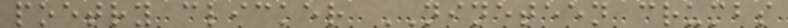poetry clicker NINETEEN crumbs
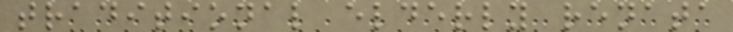traditional elderly renata
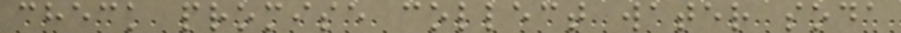check promise collect water soda
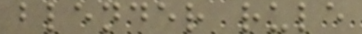blender rule
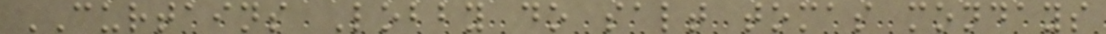CURTAINS Lobby do salt tomas mondays
